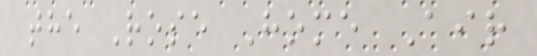the Rose Home Air
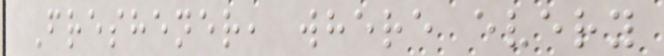Freshener, where every
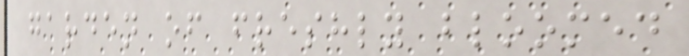garden of freshly bloomed
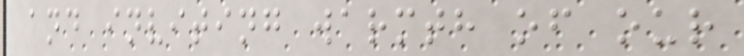and inviting warmth of our
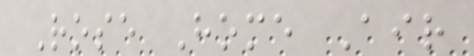Rose Home Air
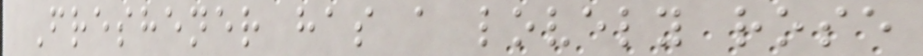Freshener has a lovely rose
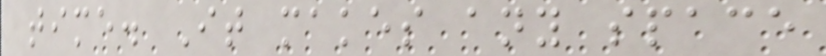time. It makes any space
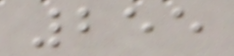255
